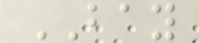BAY
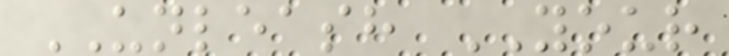UNLEASH YOUR
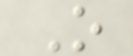O
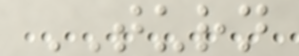TURN
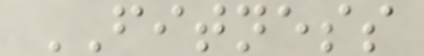FITNESS
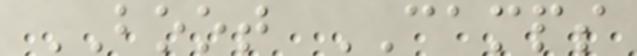BOOT CAMPS
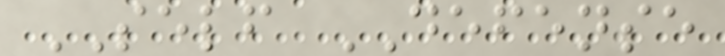SELF DEFENSE
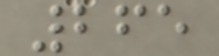265
